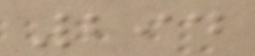294
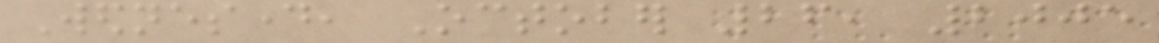Wednesday, October 26, 2005
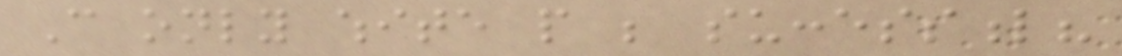Can only white people be successful?
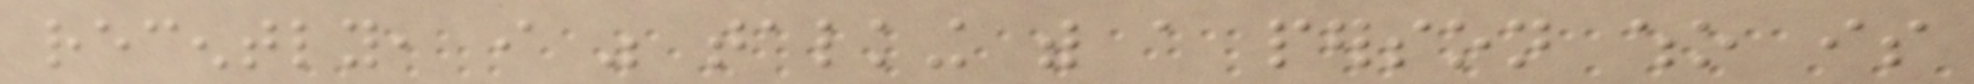recently, i was talking with a person who is
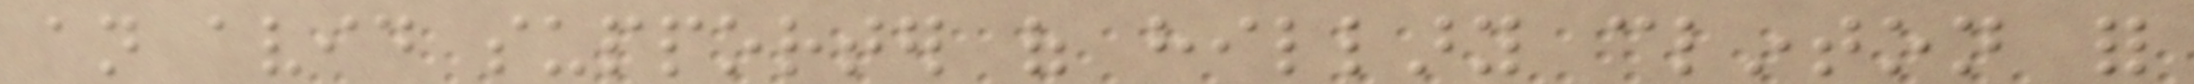an avid supporter of hillary clinton for
